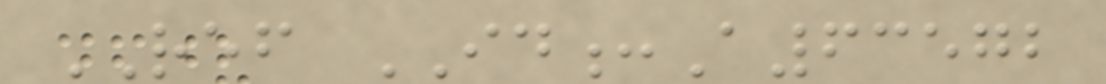REF ID:A63572
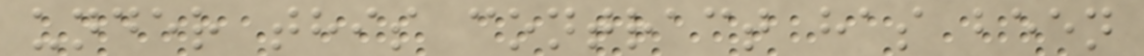under this contract has been
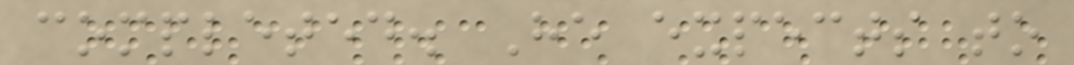completed. He expects to
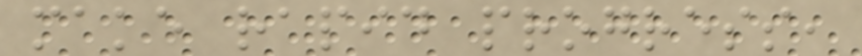make rapid progress,
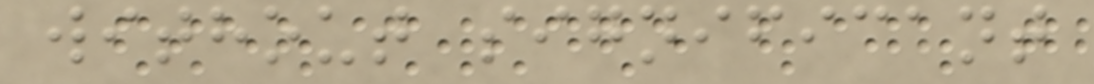without significant
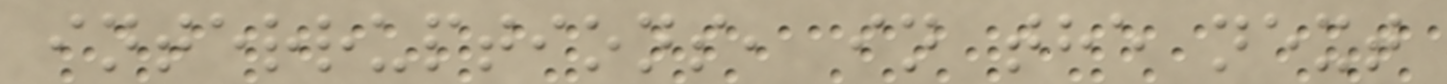interruptions, in the next
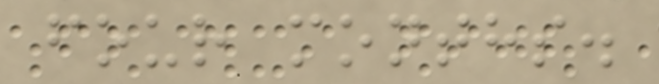four months.
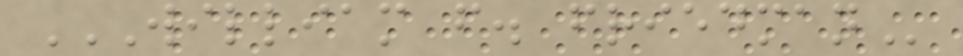WILLIAM F. FRIEDMAN
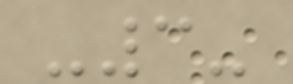-3-
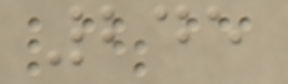245
